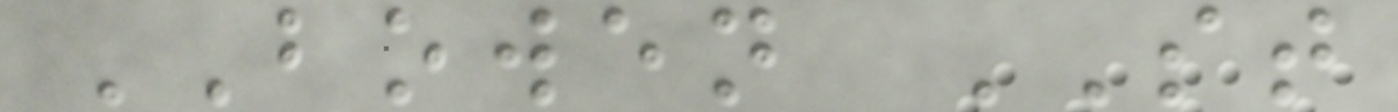BOWEN ST
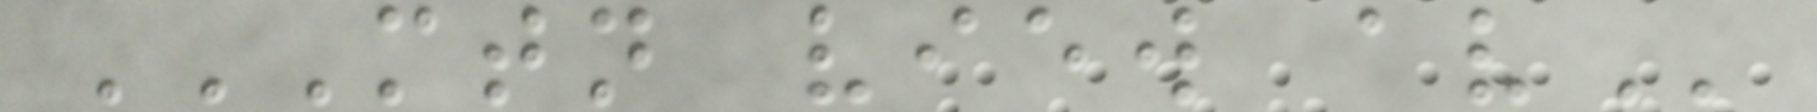MTN VIEW AV
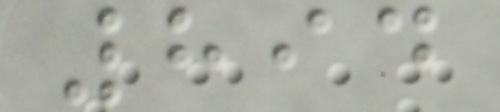894
